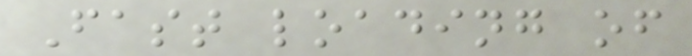Fast loading of
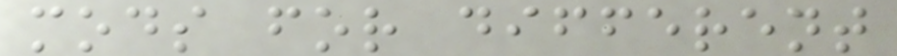mods for different
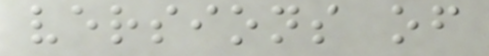versions of
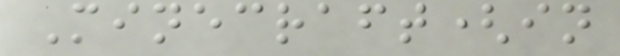Minecraft(in
